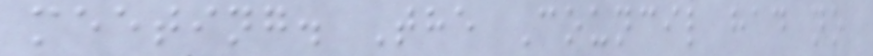meeting. The Council had no
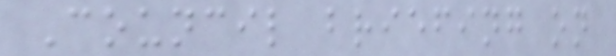Council briefing on
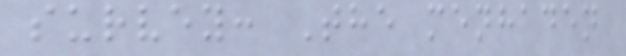survey: The menhaden
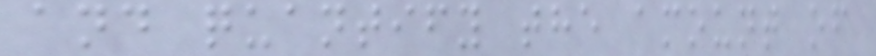and quantify the amount of
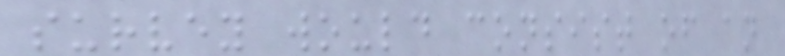survey would consist of an
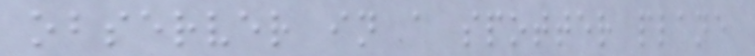observer in a spotter plane
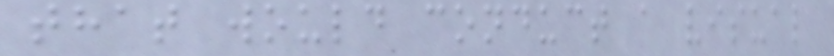that would conduct a visual
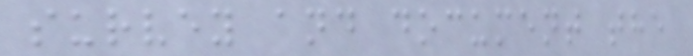survey and document the
